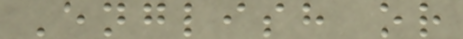English or
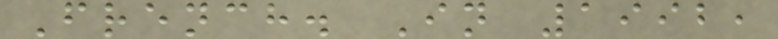French. In 1992,
